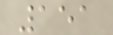151
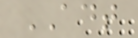ADT
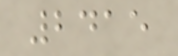2415
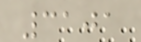3101
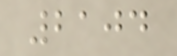2104
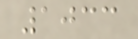1033
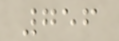756
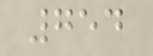754
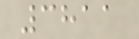3811
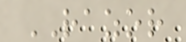RAZOR
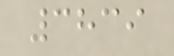3839
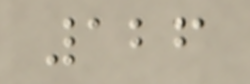126
